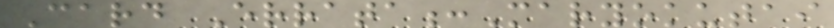Card Errata:Maryokutai
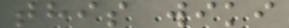this wiki
